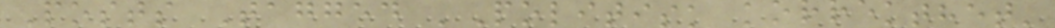Posts Tagged 'Politisk korrekthet'
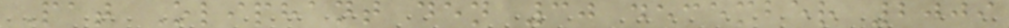Pat Oliphant den 30 december 2009
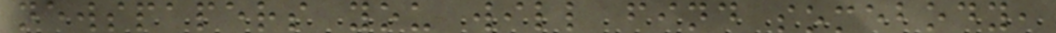newspapers you will find somebody,
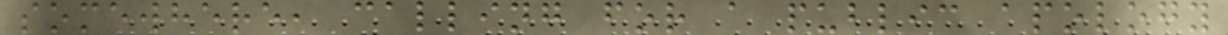somewhere, calling for a public apology
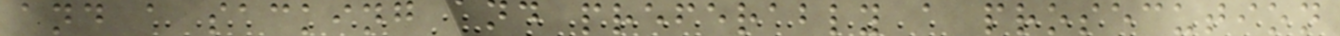and a sacking and preferably a prosecution
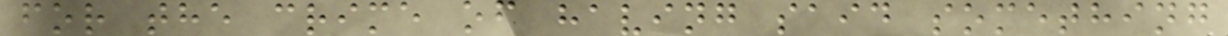for the crime of having said something
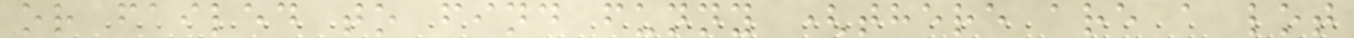or failed to find funny (there are a lot
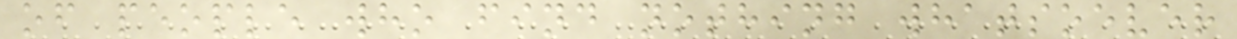of people who find nothing whatsoever
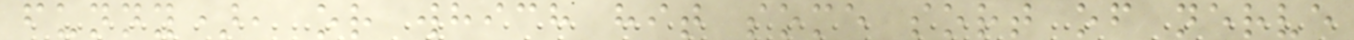funny), or which hit some sort of nerve
